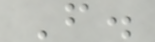F.
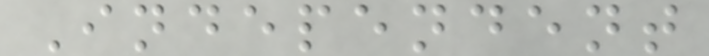Independent
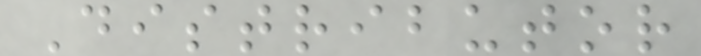Distributor
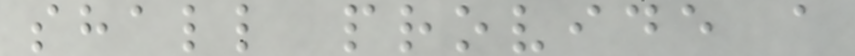shall provide a
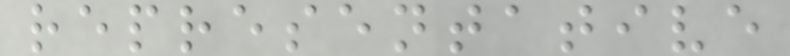representative
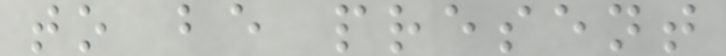to be present
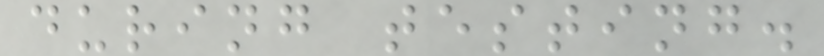during testing.
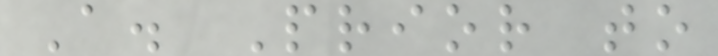A. Prior to
